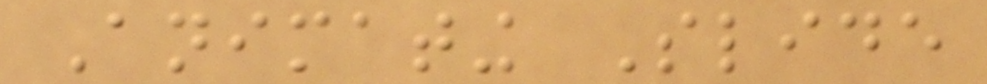Animating Slide
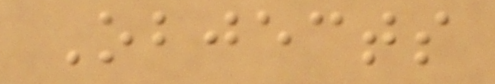Objects
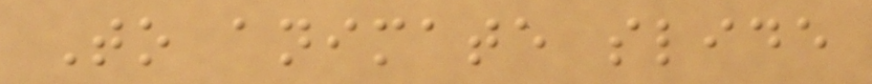To animate slide
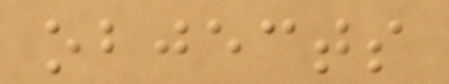objects
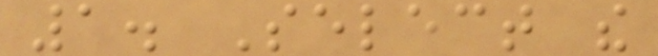1. Select the
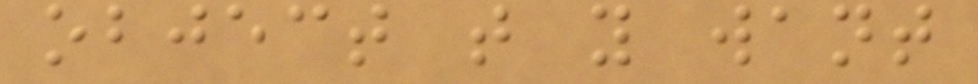object that you want
